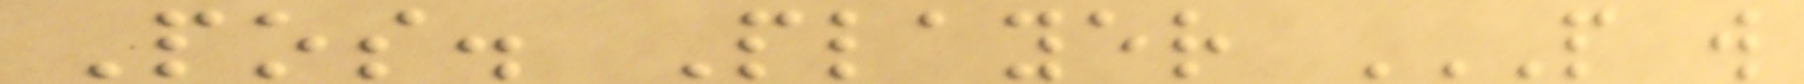Pos. Player P W
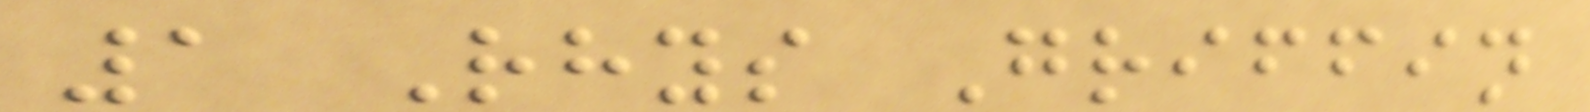1 Rhys Griffin
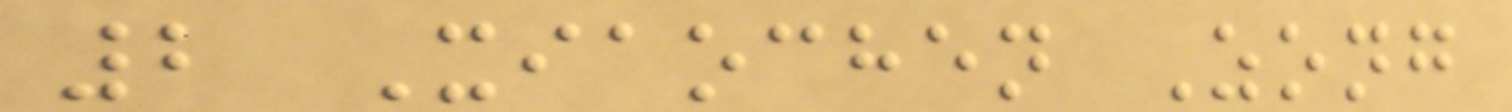2 Xiaochen Zong
